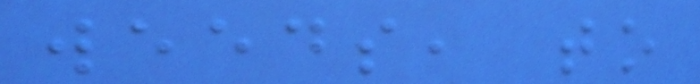weeds, to
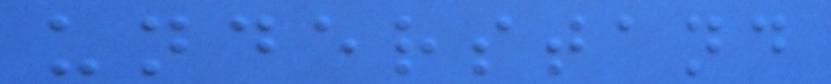understand
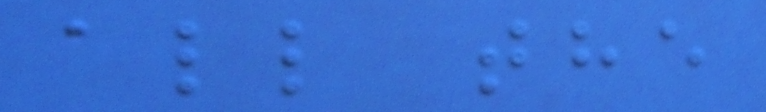all the
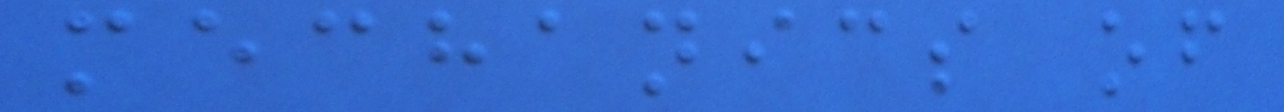mechanics of
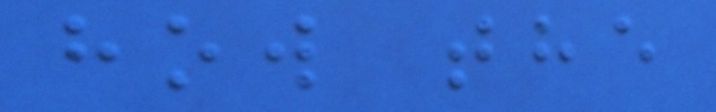how the
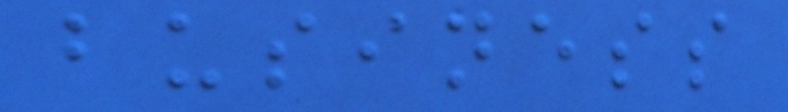business
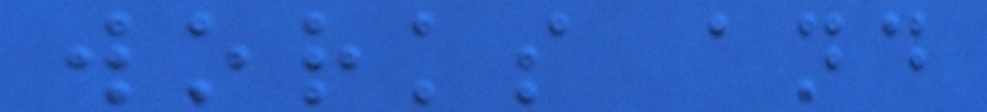works and
